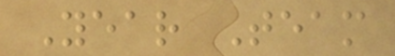Year Team
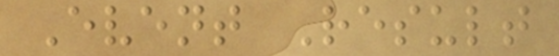Event Result
